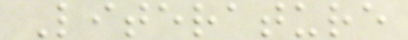Literature
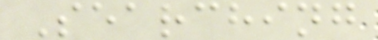Searching
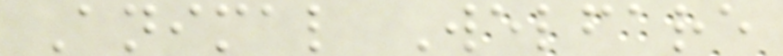Animal Welfare
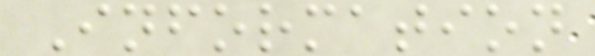Information
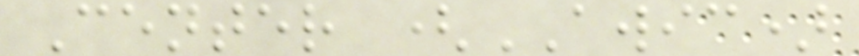Center (AWIC)
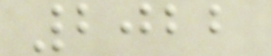2022
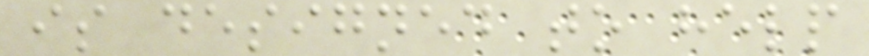is designed to help
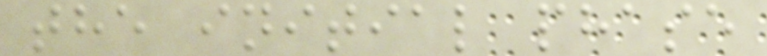the initial phase
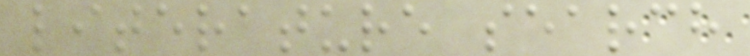literature search
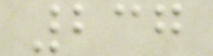237
